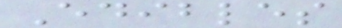Edibles
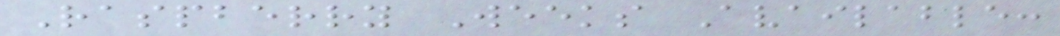Raspberry Weeks Available:
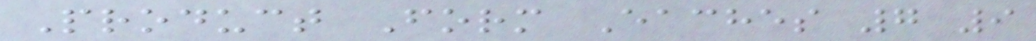Product Form Eaches 7 9
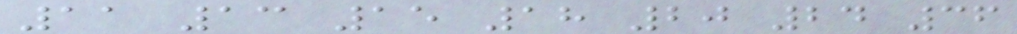11 13 15 18 20 24 36
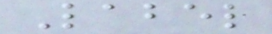Label
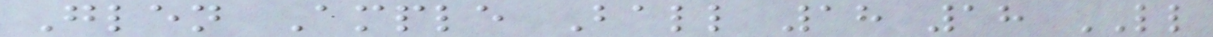Glen Ample Ball 18 18 LL
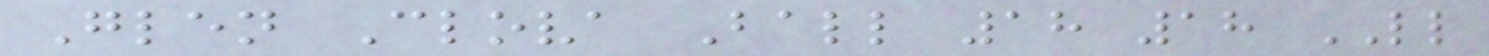Glen Clova Ball 18 18 LL
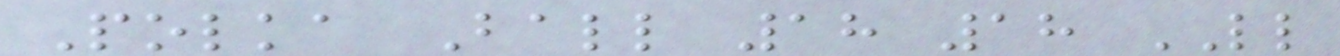Polka Ball 18 18 LL
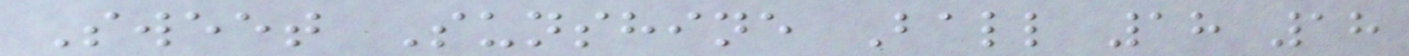Sweet Sunshine Ball 18 18
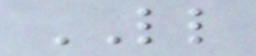LL
